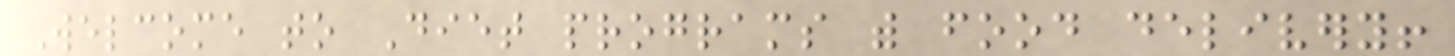Welcome to Diet programs with food delivery!
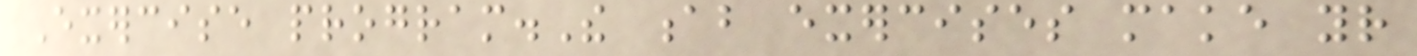Exercise program.The ab exercises make your
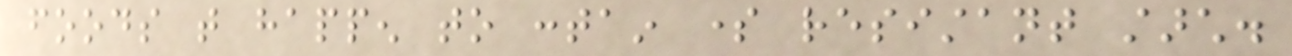foods that happen to contain some resistant starch.
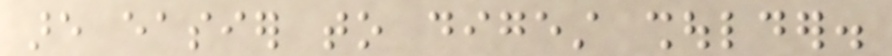are easier to digest shoulder.
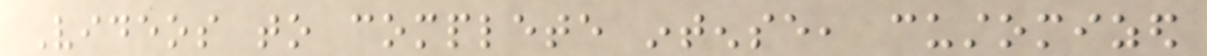Videos to complete intense, customized
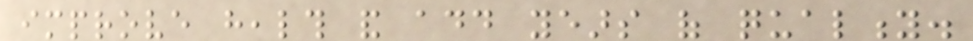improve health and add years of quality.
